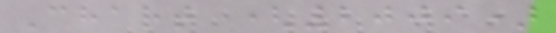Chart (2009)
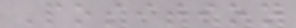Position
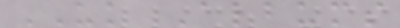UK Albums
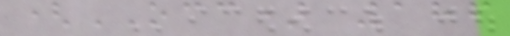(OCC) 186
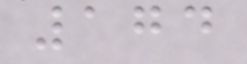174
